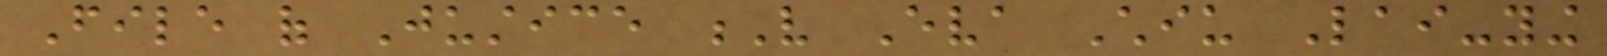File of Justice V Eva Chiu Lai-ying
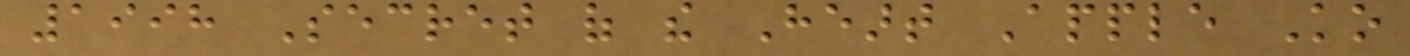1998 Secret of the Heart Apple Ko
